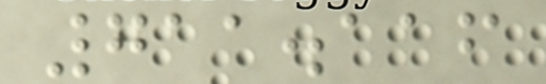711.116
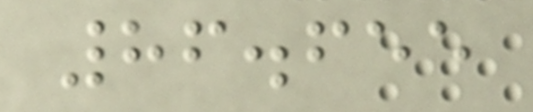86.655
